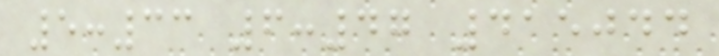5:33 6:47 415044
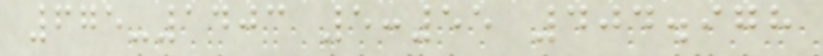675-1403 5:55 404.978
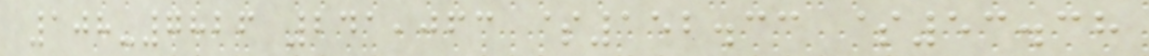108-7826 241,063 $152.33 $53.38
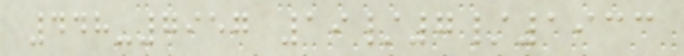448-7957 19/7/1933
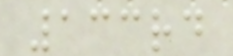133rd
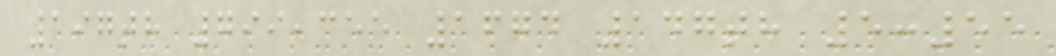197th 799,355 1674 147th 5:55
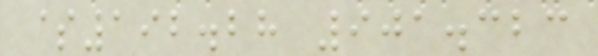$192.28 901.323
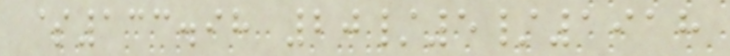$133.98 20/5/1918
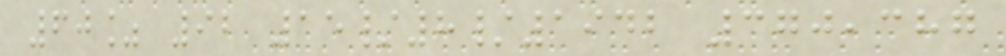60% 92 15/8/1942 370,387
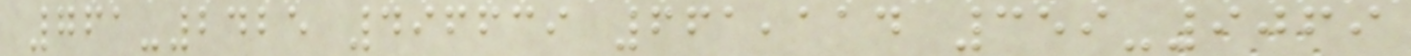761-2425 496639 661,114 359-9069
